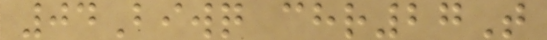04Biwq chr27T
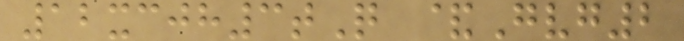12xcjh3tQ &Gvg2
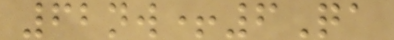62nw+6Qa
